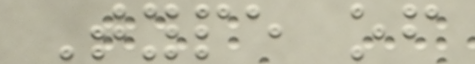Type of
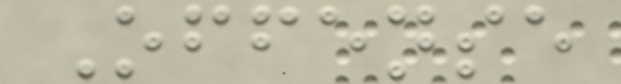Offense
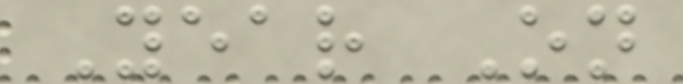Year On
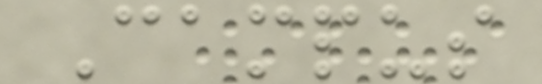Campus
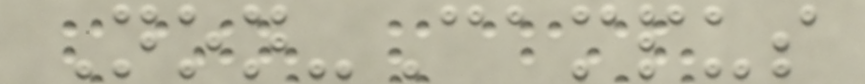Non-Campus
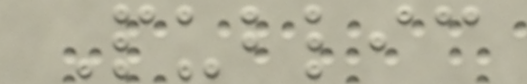Public
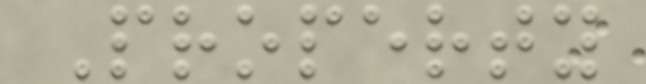Property
